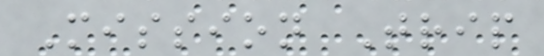Mission Trip
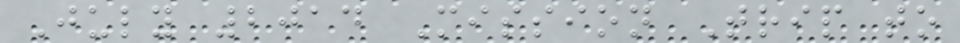July 2014 Mission Trip to
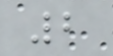2
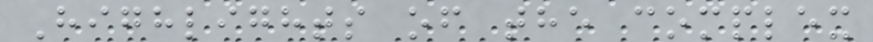Highlights of the complex
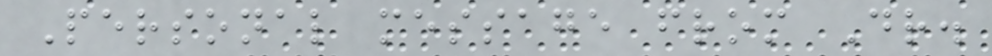Personal message from Dr.
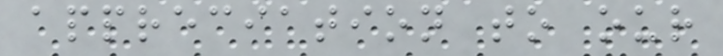appreciation to our
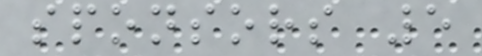sponsors 5
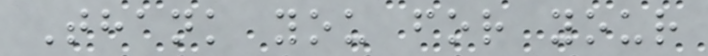Thank you for your
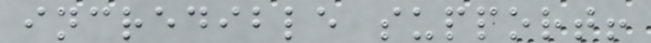incredible support!
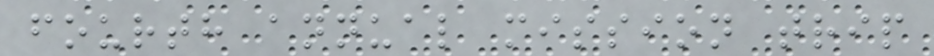fourth annual mission trip
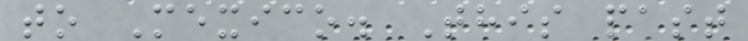to Mexico. This past
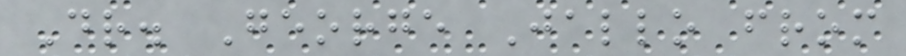Dr. George Jallo from
